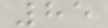85
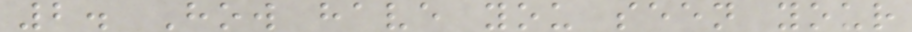2. How have you seen your
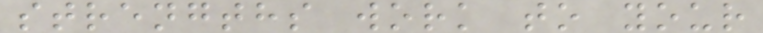strengths work to your
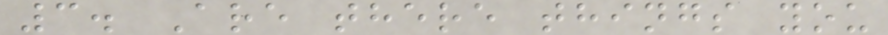3. Are there things you
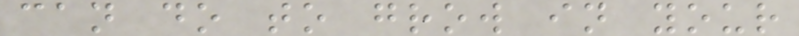can do to grow in your
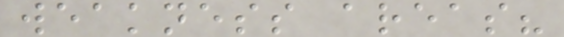weakness areas?
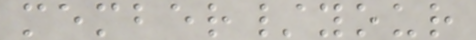member/your
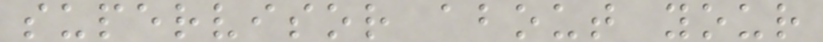supervisor about your
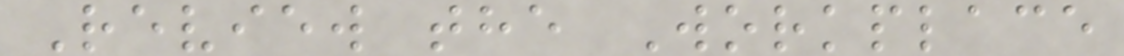Review the Workplace
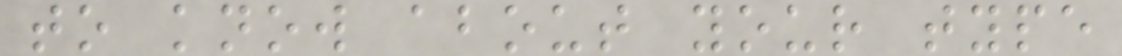to know about your type
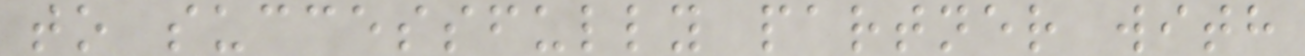to successfully partner with
